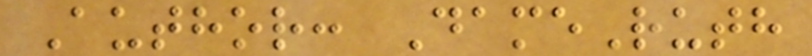Author: DameRuth
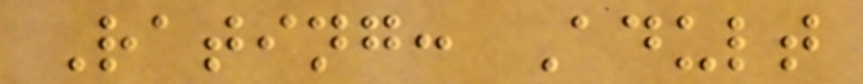Rating: Adult
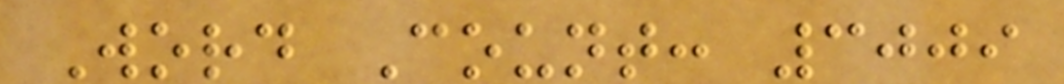Word Count: 3009
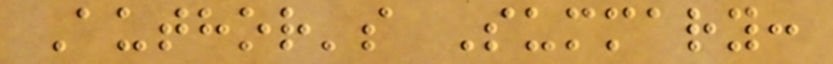Author's Summary:
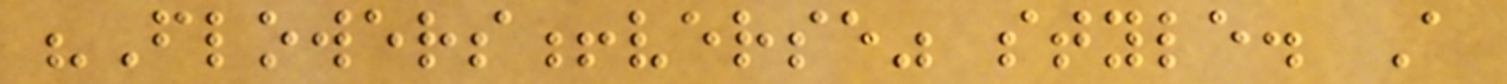"Flowers!verse" style. A
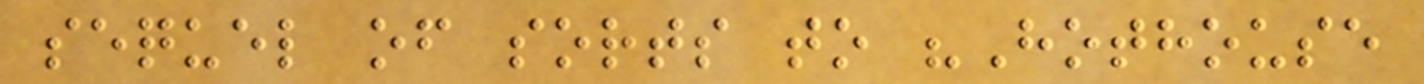sequel of sorts to "Hothouse
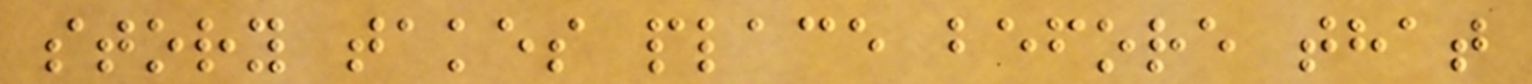story takes place before that
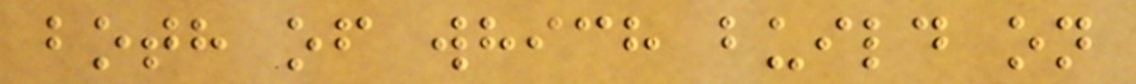both of which build on
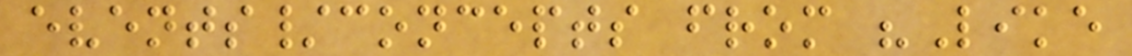events/concepts from "Like
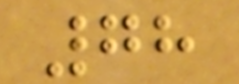78
